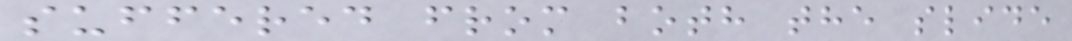suffered from both the slide
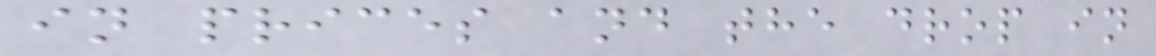in prices and the drop in
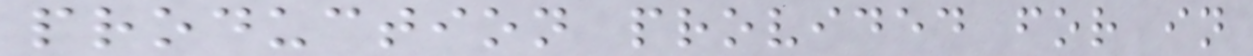production provided for in
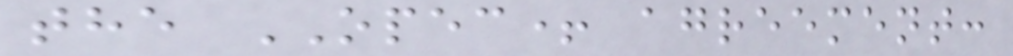the OPEC+ agreement:
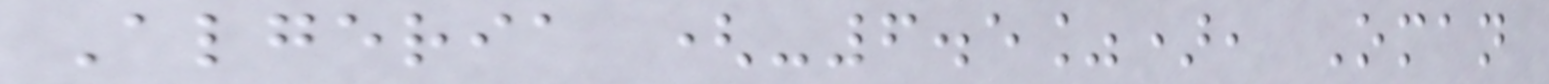Algeria (-6.5%), Oman
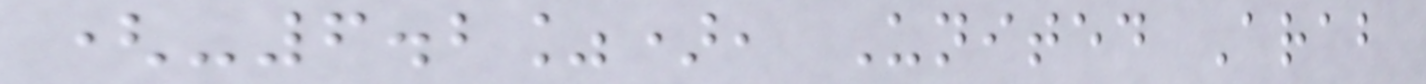(-6.2%), United Arab
